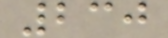230
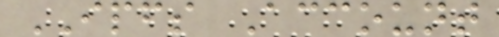IPFS Account
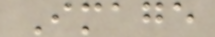Image
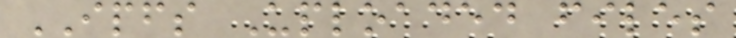IPFS Uploaded files
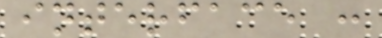interface :
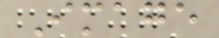Image
